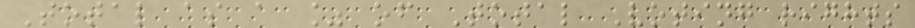Total as a % of Total Voting rights
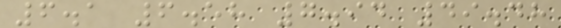6.1 6.58 7.94 49.48
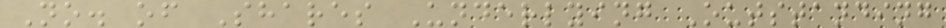No. of Shares Underlying Outstanding
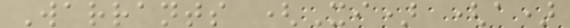Warrants (Xi) (a)
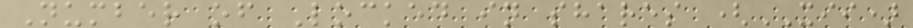Number of Locked in shares (XII)
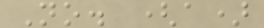No. (a)
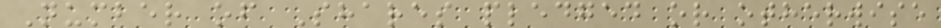Number of Shares pledged or otherwise
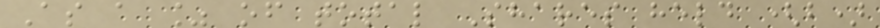As a % of total Shares held (b)
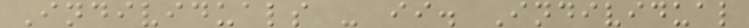Individuals - ii. Individual
